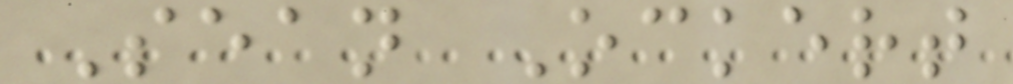Sean Ockert
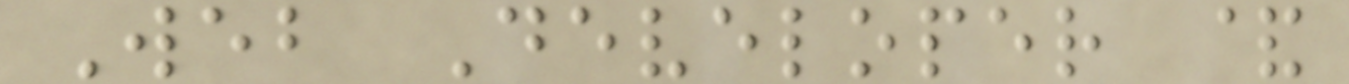Web Developer &
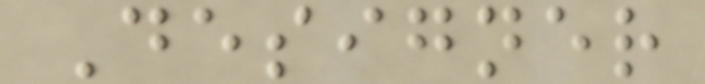Designer
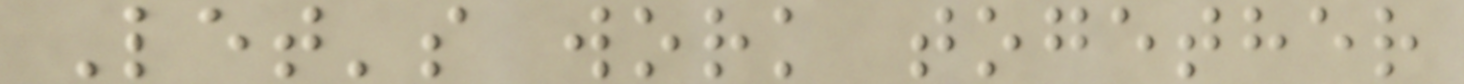Let's work together
